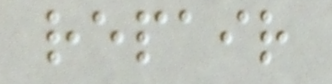repair
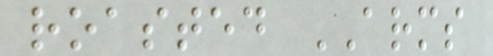roasted ARMS
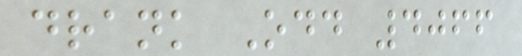drank Odd 4066
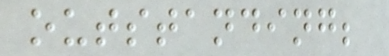outstanding;
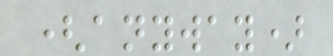(anyway)
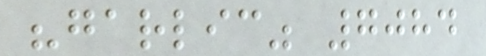"garlic" 7084
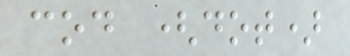cod (dot)
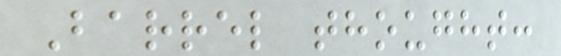Barrel thought:
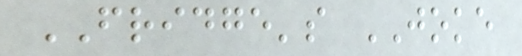FRIDGE's JOKE
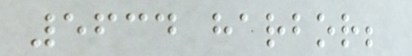5634 harbor;
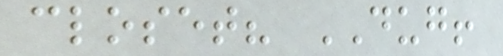closet? DUG!
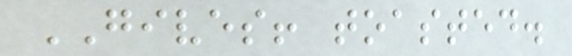GIVES! toasted.
